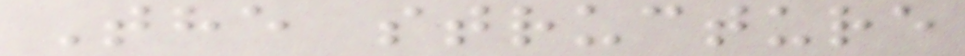The structure
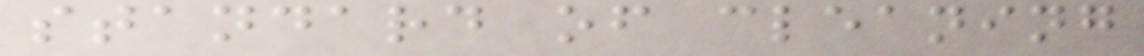standard of cleaning
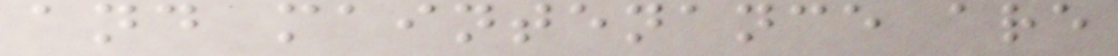and maintenance are
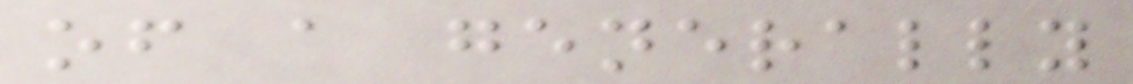of a generally
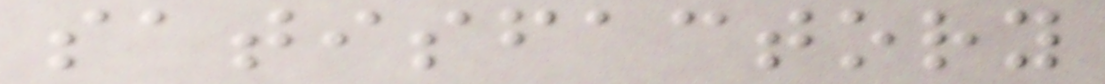satisfactory
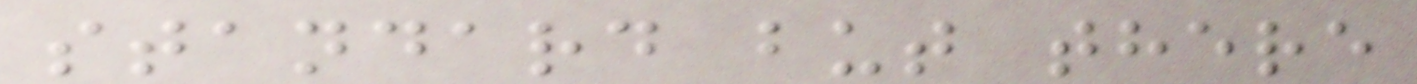standard but there
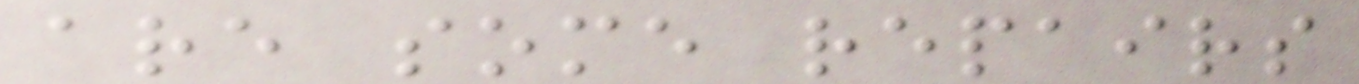are some repairs
